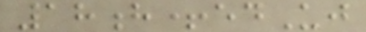18h+edUj
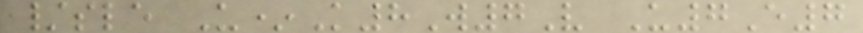/sle U*K8W7V U7E7
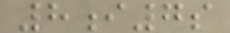8i7s
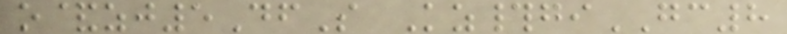o&zj5DfS Kz#giGC8
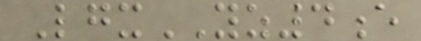LgxYZ4e
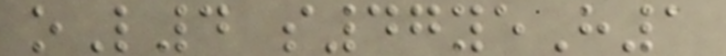oL4 s47yeH1
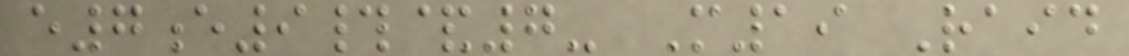e7e9#&7- M19 Raid
